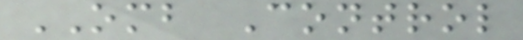OMB Control
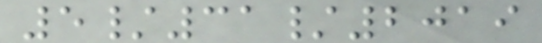5/31/2019
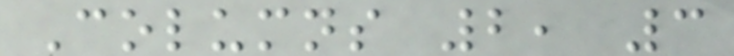Columns 2, 3
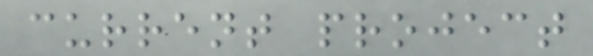current project
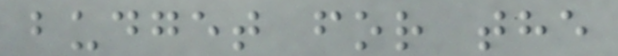budget for the
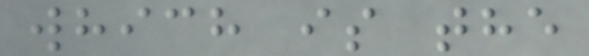which is the
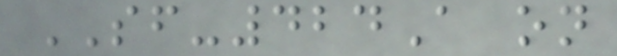SF-424A on
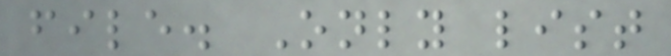file. Only list
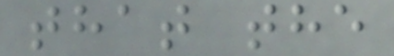that the
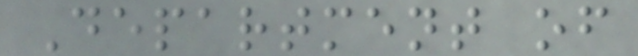Department of
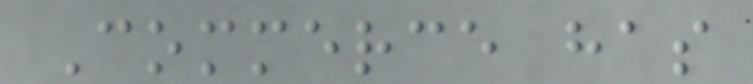Commerce has
